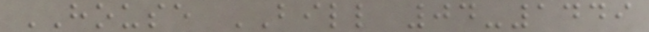HOUSE BILL 04-1449
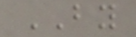BY
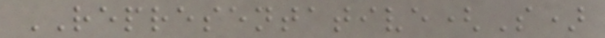REPRESENTATIVE(S)
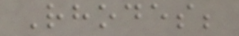Rhodes;
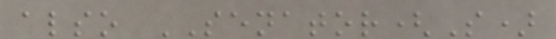also SENATOR(S)
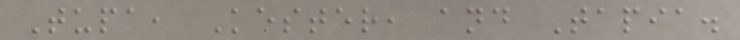Tupa, Kester, and Tapia.
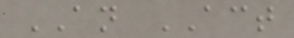AN ACT
